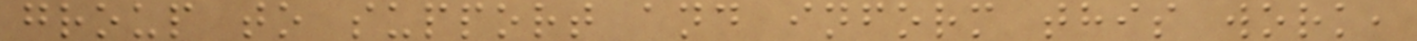group to support and inform this work,
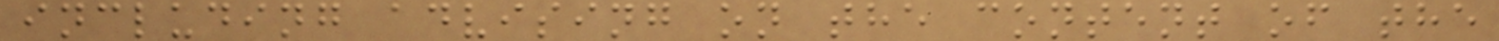including advising on the content of the
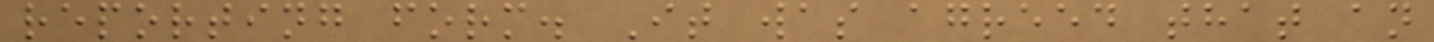reporting form. It was agreed that an
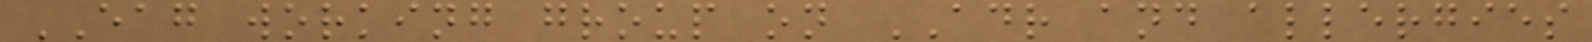EAG working group on ADR and allergies
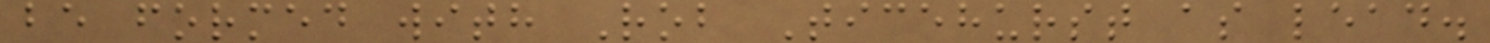be formed with Rob Ticehurst as lead.
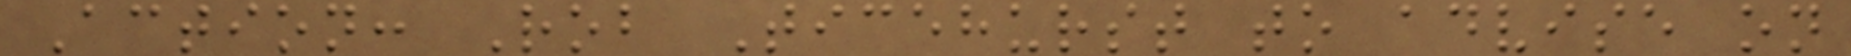Action: Rob Ticehurst to advise on
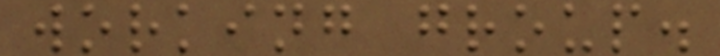working group.
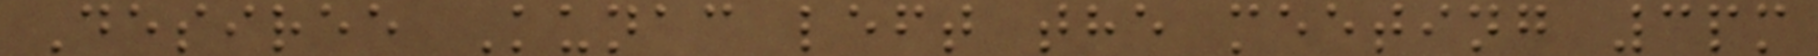Desiree Kunac left the meeting 3pm
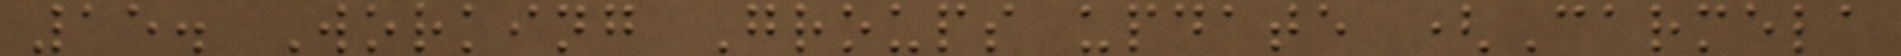15. Working Groups update (Carmela
